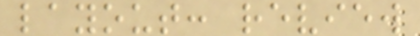layout: review
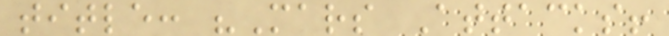title: "Mars Attacks!
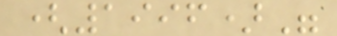(1996)"
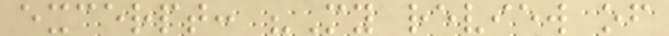excerpt: "My review of
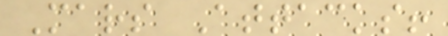Mars Attacks!
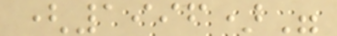(1996)"
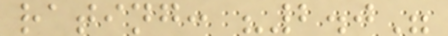rating: "2.0"
